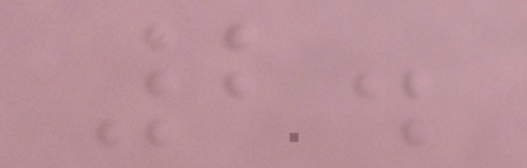2.
